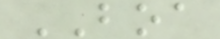BOA
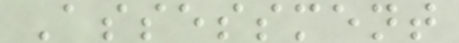Assessment
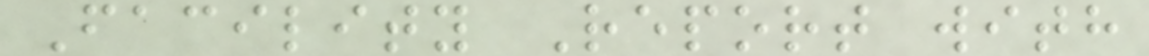Facility Report with
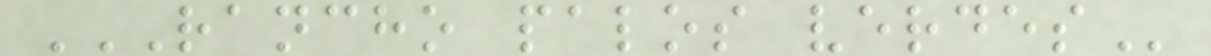RANCHO PALOS VERDES
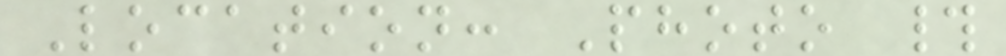Location: Photo #
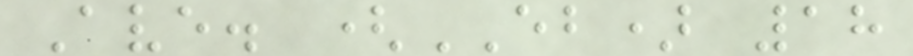Ave. (EB) 18
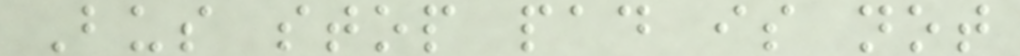Bus stop pad is not
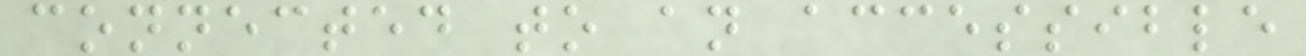connected to an accessible
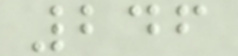246
